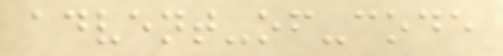advent-of-code
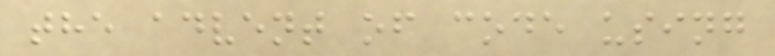the advent of code using
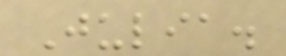Julia.
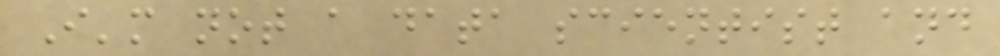I'm not a data scientist and
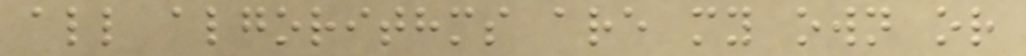all algorithms are my own or
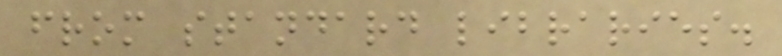from standard libraries.
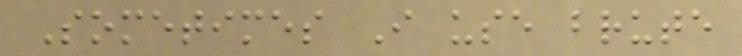Sometimes I use brute
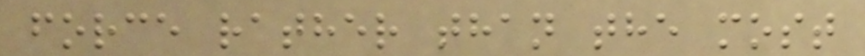force rather than the most
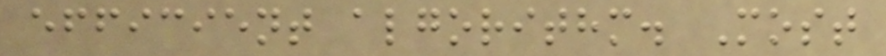efficient algorithm. Most
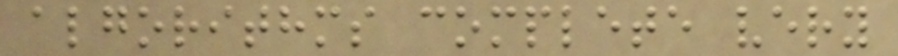algorithms complete very
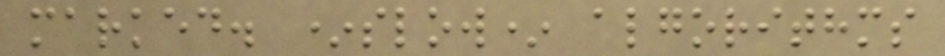marked. *slow* algorithms
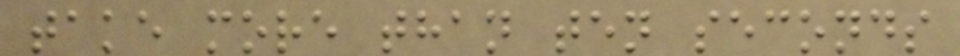take more than ten seconds
